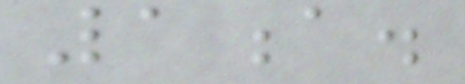1a.
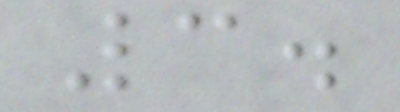3.
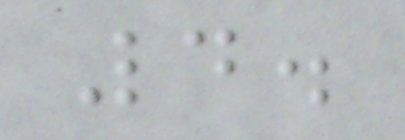4.
